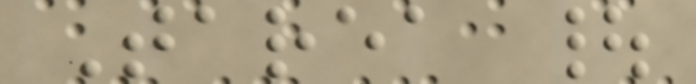Tarea |
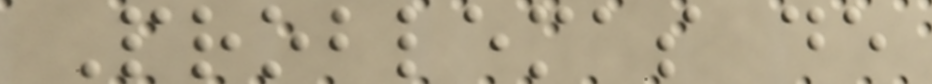Problemas de
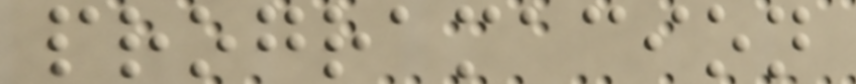programacion
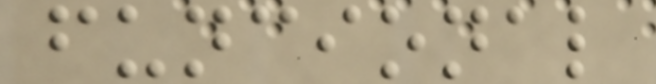funcional
